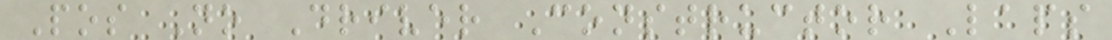Pos No Driver Constructor Laps
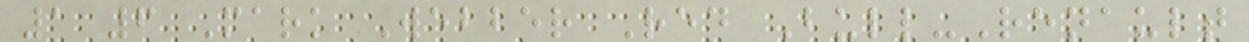1 6 Mark Webber Red Bull-Renault
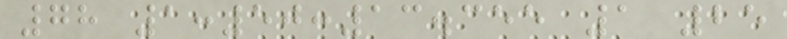78 1:50:13.355 1 25
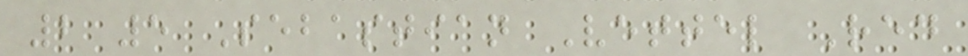2 5 Sebastian Vettel Red
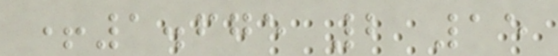+1.675 2 15
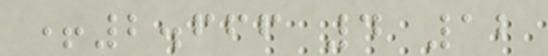+2.666 4 12
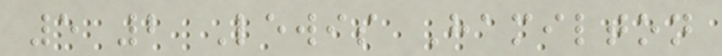5 2 Lewis Hamilton
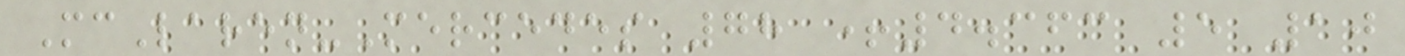McLaren-Mercedes 78 +4.363 5 10
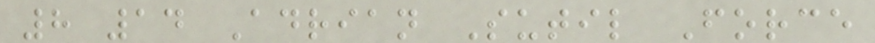8 14 Adrian Sutil Force
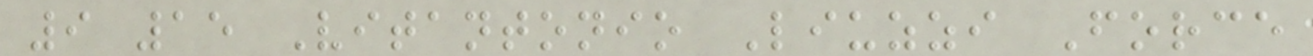9 15 Vitantonio Liuzzi Force
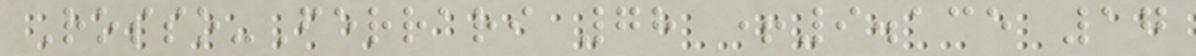Rosso-Ferrari 78 +9.135 17
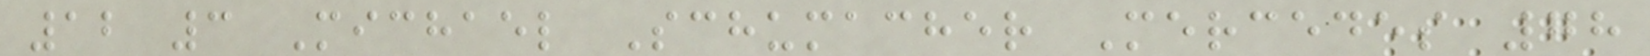12 3 Michael Schumacher Mercedes 78
